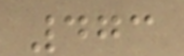473
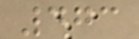473
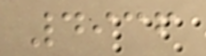4936
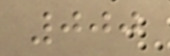000
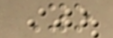Yo
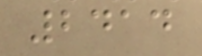2414
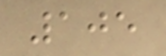105
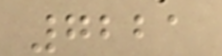7221
